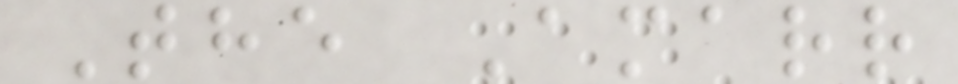The Amarr
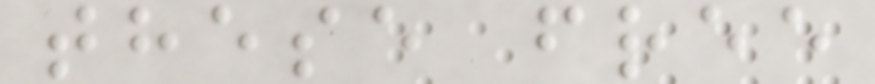these free
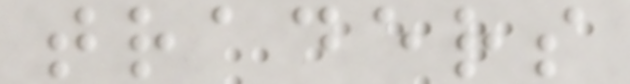traders
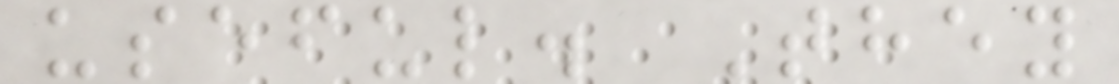useful. They
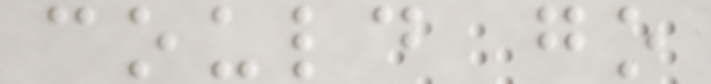could go
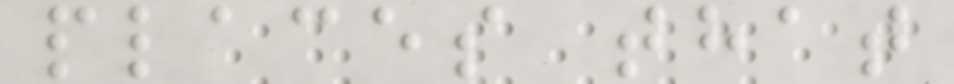places that
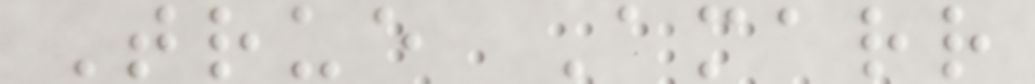True Amarr
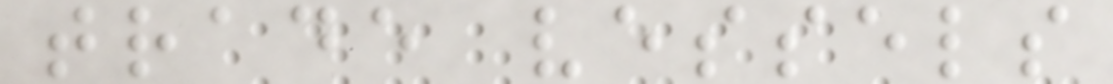trade vessels
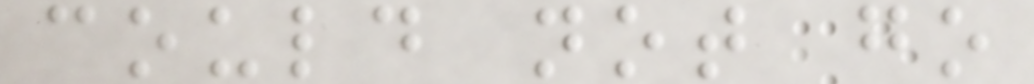could not go
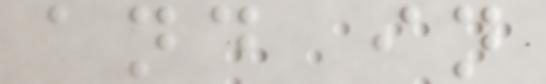and in
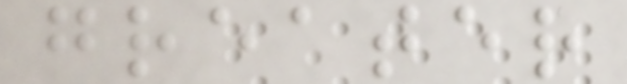greater
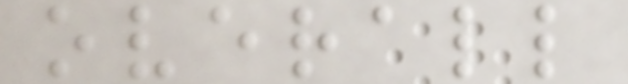overall
